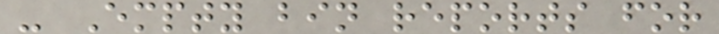- Empty bin reports for
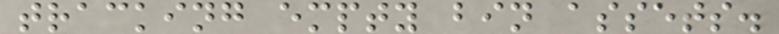tracking empty bin assets.
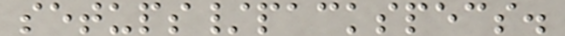setups/packspecs.
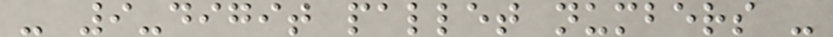- 9-digit pallet numbers -
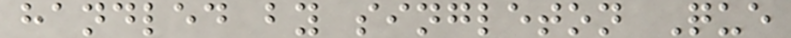handled by singleton Que
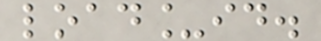load_id.
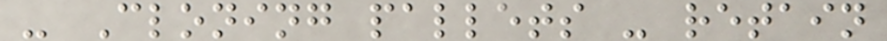- Cloning pallets - retain
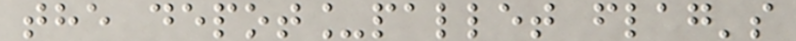the depot_pallet flag's
